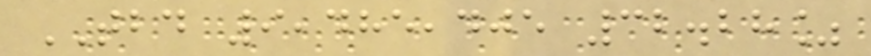TBD 9,485,405 32.28%
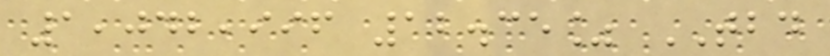1,042,996 12.35% TBD
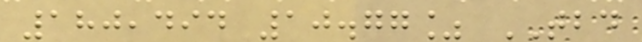180,494 10.77% TBD
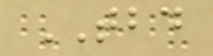TBD
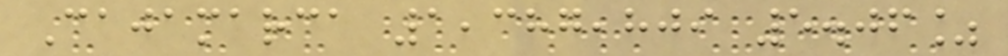Cajamarca 1,387,809 5.06%
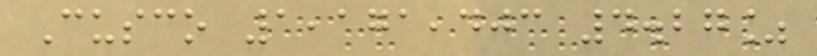Cusco 1,171,403 4.27%
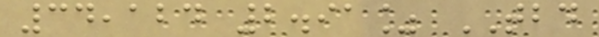34,124 2.91% TBD
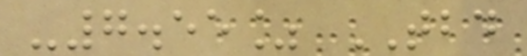-7.55% TBD
